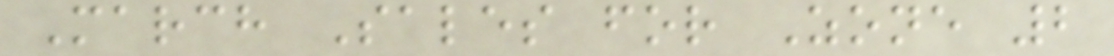March Sales for Zone 2
